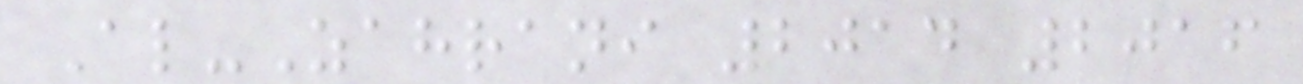Al-Zahrani 2014 2016
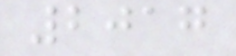2017
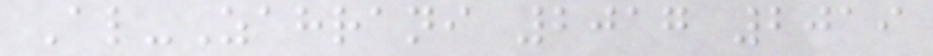Al-Zahrani 2017 2019
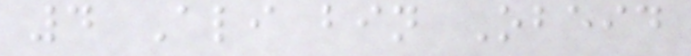4 Ali bin Obeid
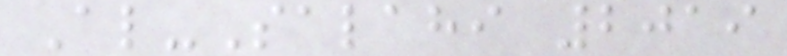Al-Salahi 2019
